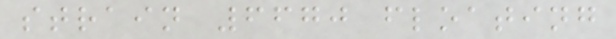strain 6670 floating
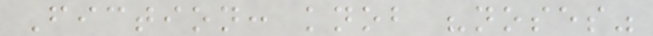Fiction: knob "noses"
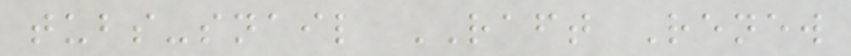tubs-snail RAFT Renew
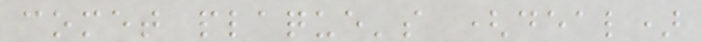comet plaque's (deal)
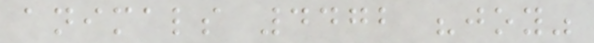animals 4472 "joy"
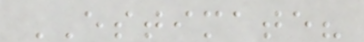ESTIMATE?
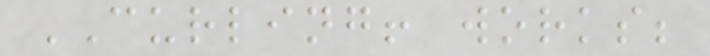CURLING! works;
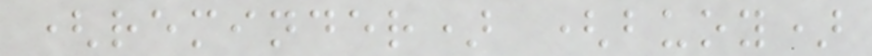(reminder) (buoy)
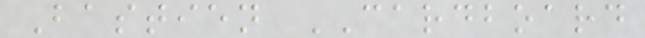Bastien CARDBOARD
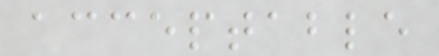acceptable
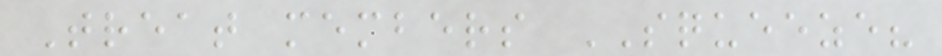Treat members SQUEEZE?
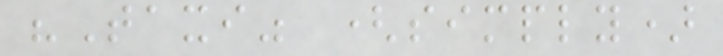"Taxi" (simply)
